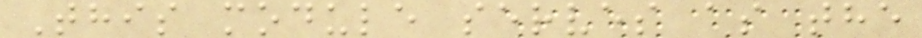This module serves as the
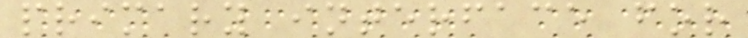primary interface for
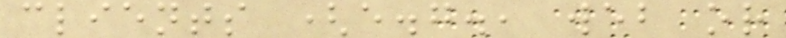clients (e.g., web or
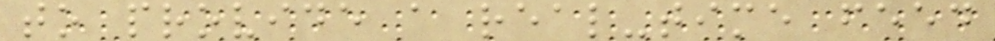to provide a real-time feed
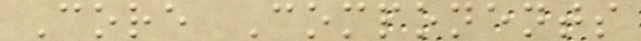Core Components
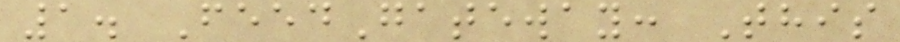1. FeedGateway: This
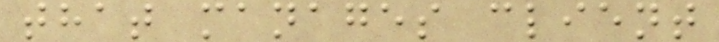that manages client
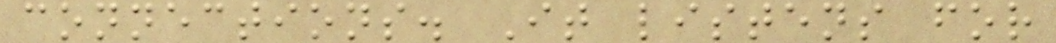connections. It listens for
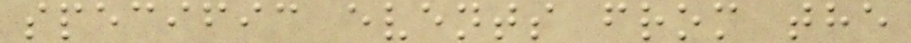specific events from the
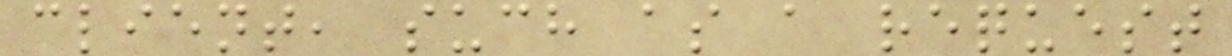client, such as a request
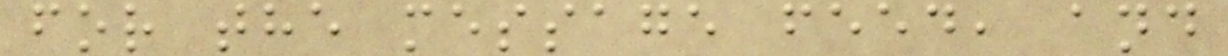for the message feed, and
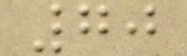70
